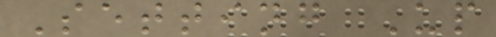Setting Up
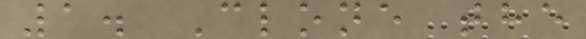1. Clone the
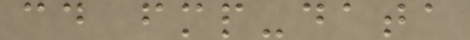cd fmp-data
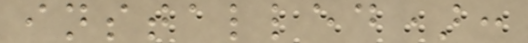installed):
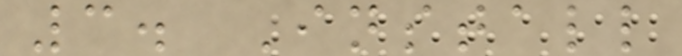3. Install
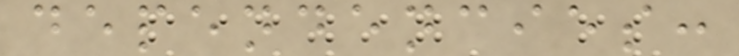dependencies:
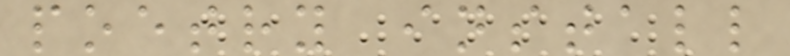poetry install
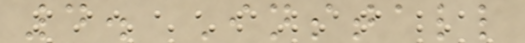4. Install
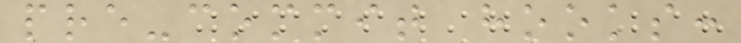pre-commit hooks:
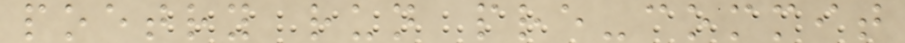poetry run pre-commit
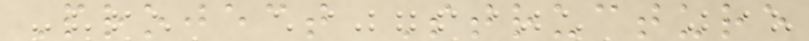Project Structure
